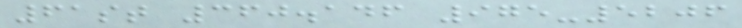61st 360.146 975-5206
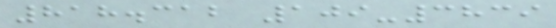818.312 109-3839
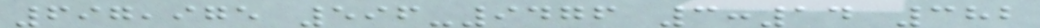697,975 596-9476 3:14 382
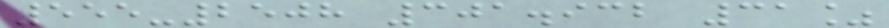555-2508 301.932 31%
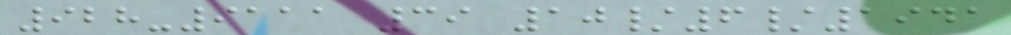928-9111 39 10/6/1941
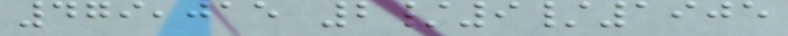479,015 2/9/1905
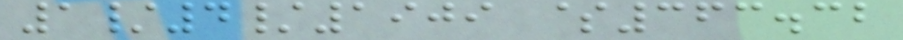1/4/1909 $363.32
